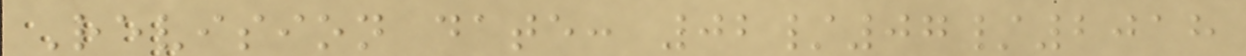Revision date: 02/07/2018
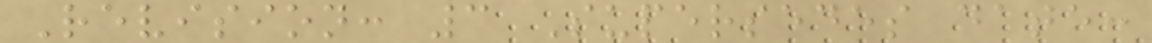Revision: 3 Supersedes date:
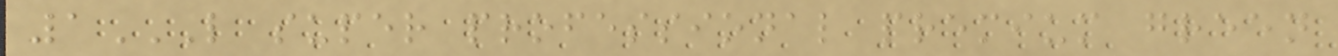1L SUPER PROFESSIONAL PREMIUM GREEN
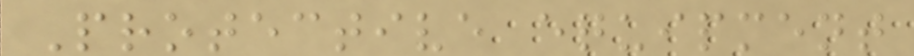Protective equipment
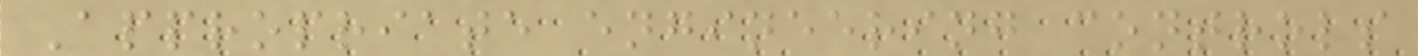Appropriate engineering controls
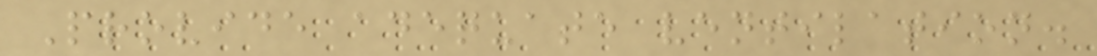Provide adequate ventilation.
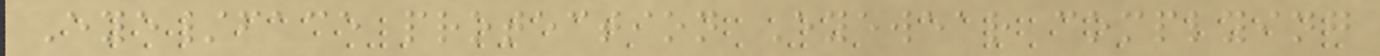Eye/face protection Eyewear complying
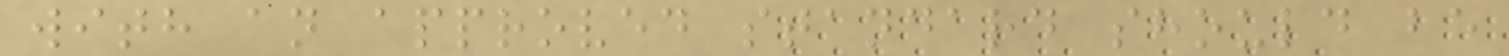with an approved standard should be
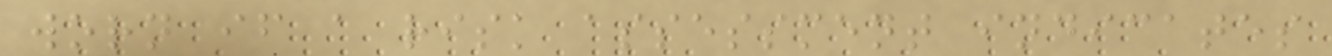worn if a risk assessment indicates
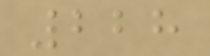228
